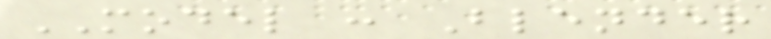MODEL : Blender
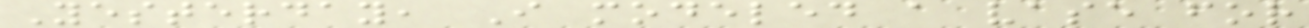Yesterday, I modeled a vase for
